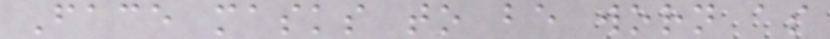Face masks to be worn as
